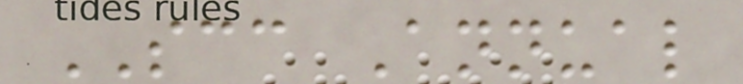SCC Annual
